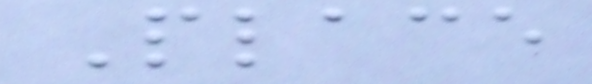Place
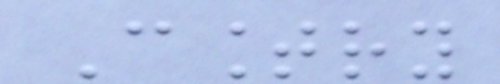Country
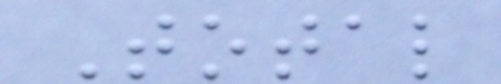Total
